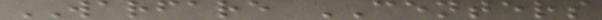WARFARE CENTERS
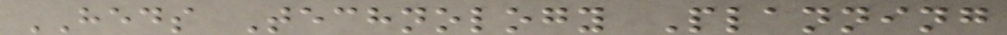HEDS Technology Planning
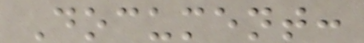Document:
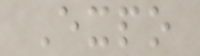Expo
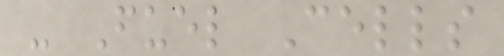- Fuel Cells
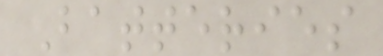Batteries
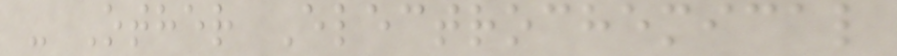- Other Electrochemical
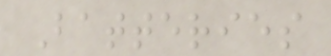Batteries
